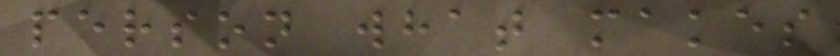person what makes
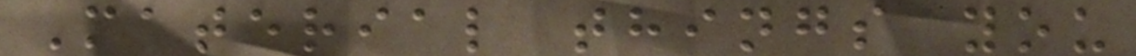Material things you
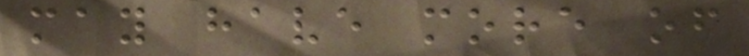may have more of
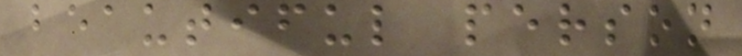beautiful person
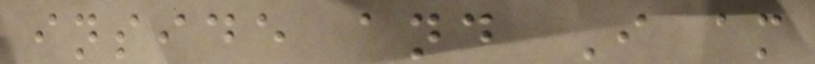inside and I am
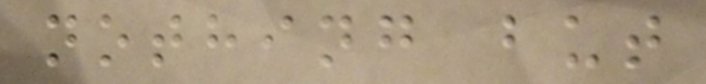nothing but
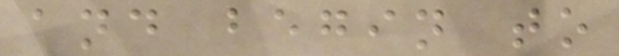and begin to
